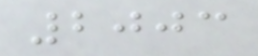2003
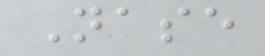Nase
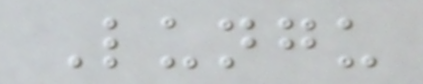Lungu
